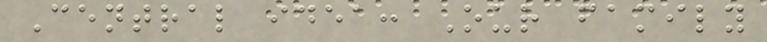Central idea: Our family
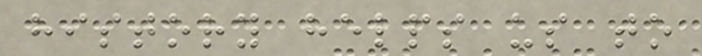history helps us to
